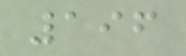196
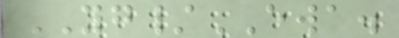YG/EWA.
